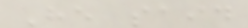He said
